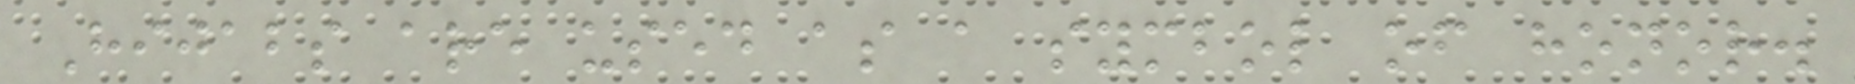Hijabs are used as a symbol of honor.
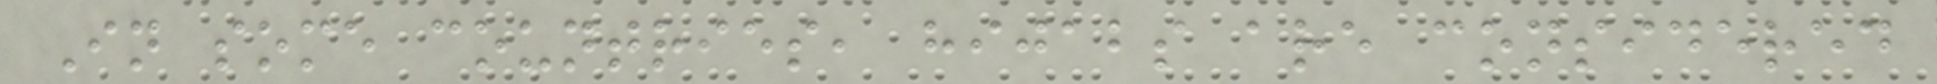In some countries, hijabs are considered
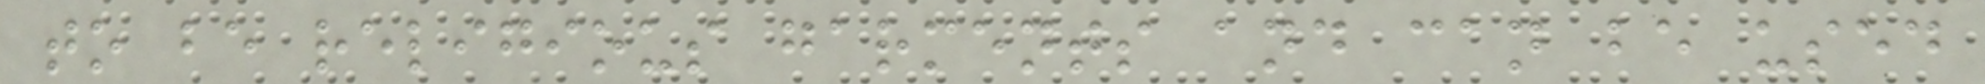to be religious garments and can be used
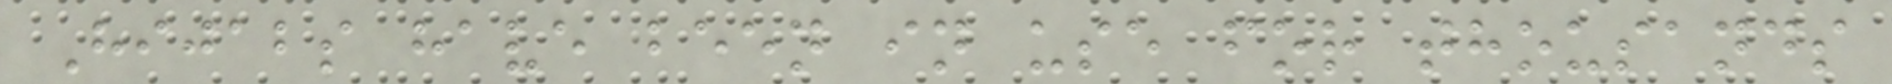Hijabs have been in use for thousands
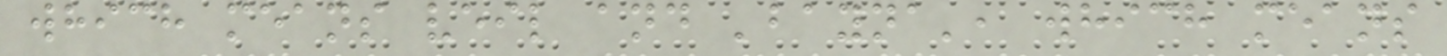which means veil and 'bayna', which means
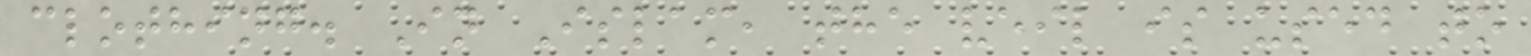clothing. In Islam, the veil is used to
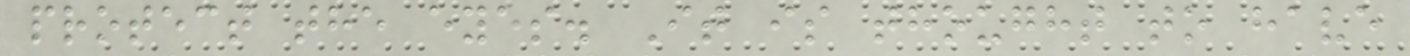protect the eyes. It is thought to have
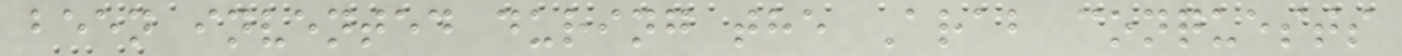been invented during the Arab conquests
